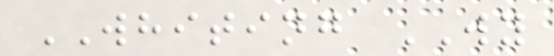WHITING WY
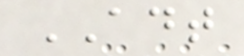ADT
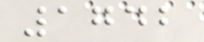1742
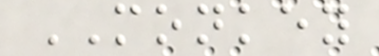MONKEY
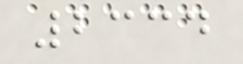2334
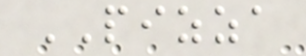PIZZA
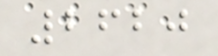2620
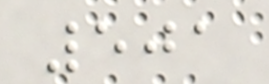501
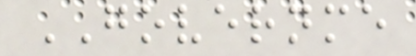GOVERNME
